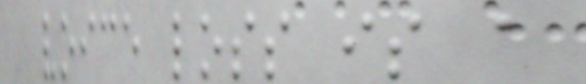voice loss is a
